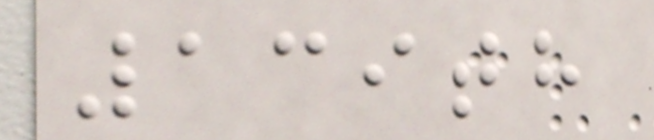139th
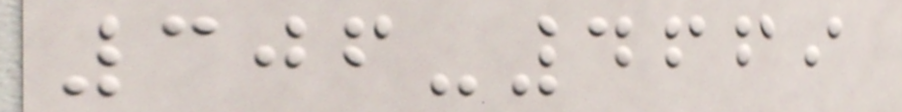306-4669
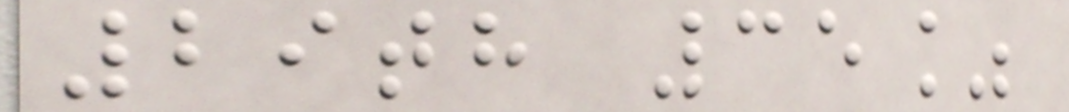29th 35%
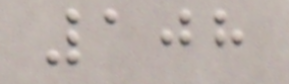108
